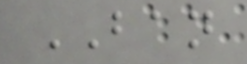BAN
